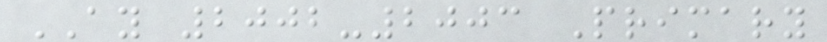AY 2002-2003 Primary
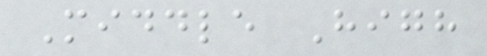Middle High
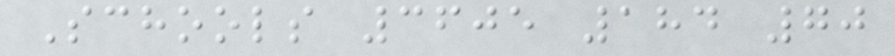Schools 3605 184 70
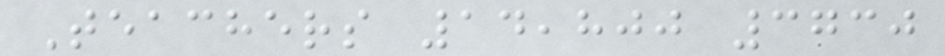Teachers 14,800 3730
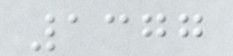1377
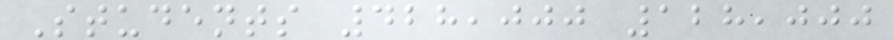Students 428,000 128,000
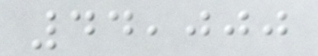44,000
